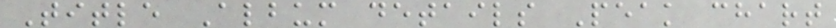Title Album details Peak chart
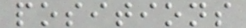positions
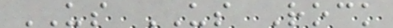US US Rock
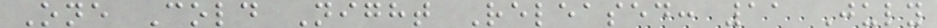One Cold Night Released: 11 July
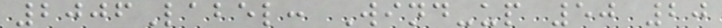2006Label: Wind-up 50 20
